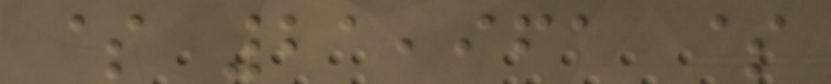$ 21,961 $
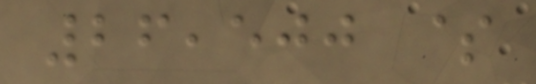26,500 $
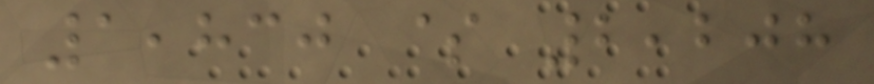1,830 $ 2,208
